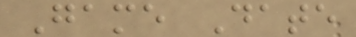Game Date
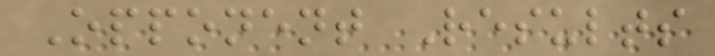Opponent Results
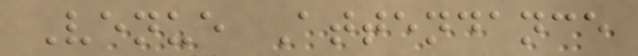Venue Attendance
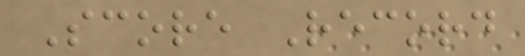Score Record
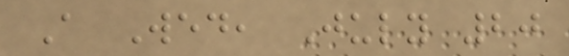A Wed, July 20
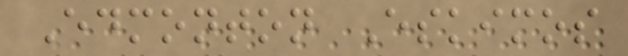Edmonton Eskimos
